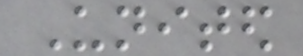United
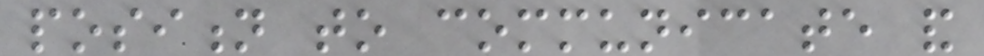position to communicate and
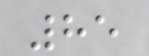85
